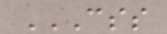CSS
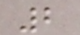2
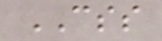CSS
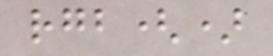rgb()
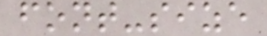font-size
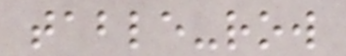table-row
